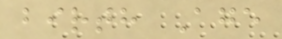birth Age
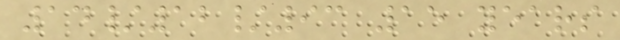14/12/93 15 years
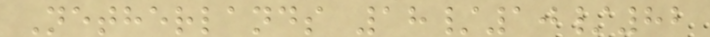Netherlands 18/10/82
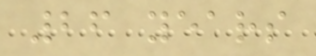26 years
